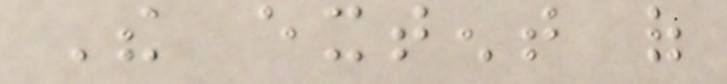The extent of
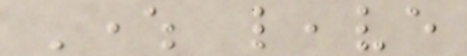Where leave
